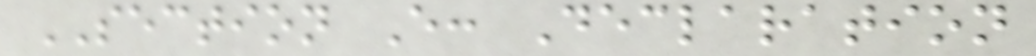SECTION E: Declaration
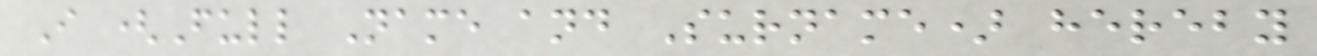I (Full Name and Surname) hereby
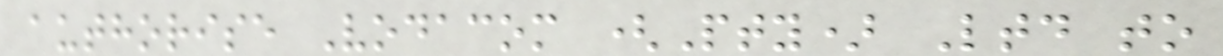authorise Vodacom (Pty) Ltd to
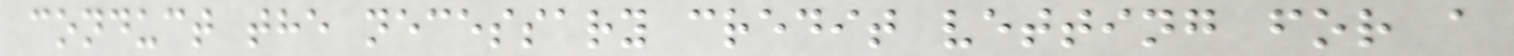conduct the necessary credit vetting for a
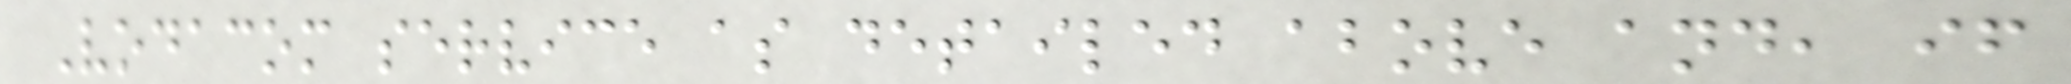Vodacom service as detailed above and, if
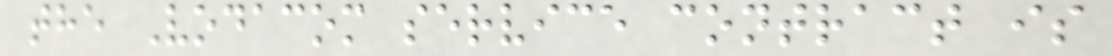the Vodacom service contract is
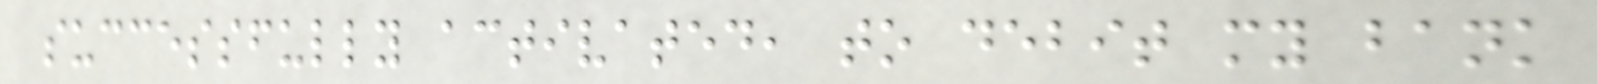successfully activated, to debit my bank
